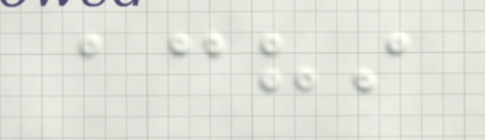achi
